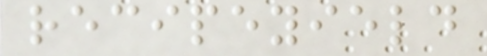recipeyield
